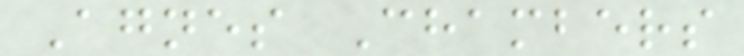Agnes Chambers
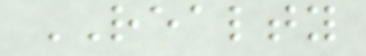REALTY
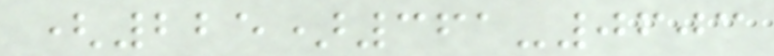(225)361-0603
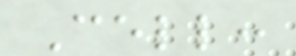Cell:
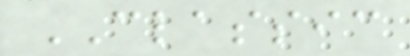CLASSIC
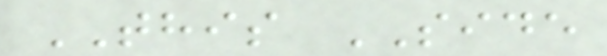THIS SIDE
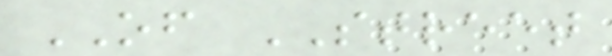OF STREET
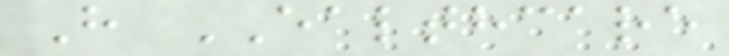H EALTHCARE
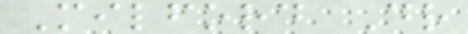Milford Dr
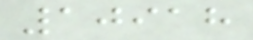10918
